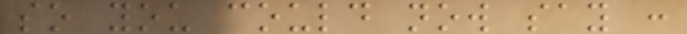so you could now say :
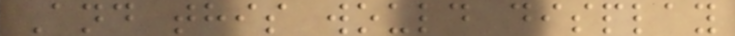And this would display
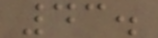43.
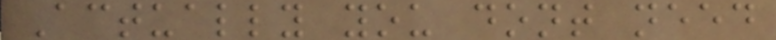Actually you dont need
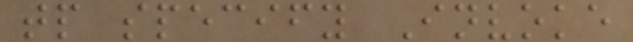tp specify Invoke
